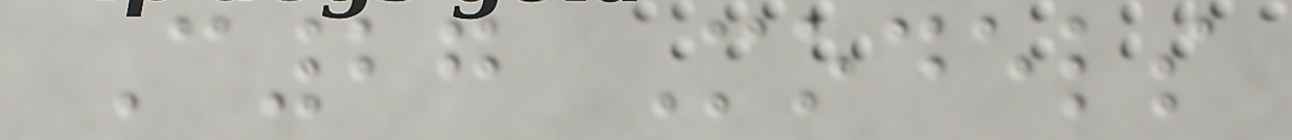C27 Models
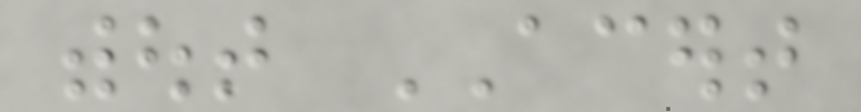without ACERT
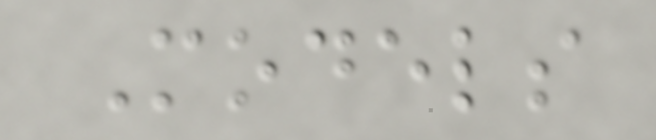Models
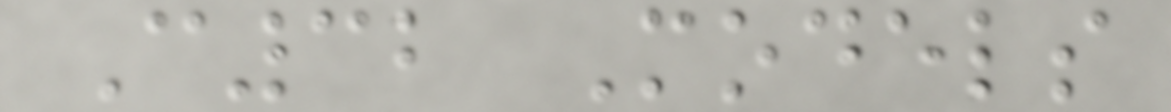C32 Models
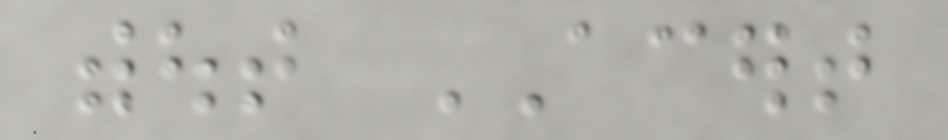without ACERT
